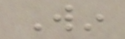Win
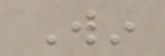Win
